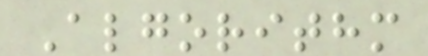Algorithm
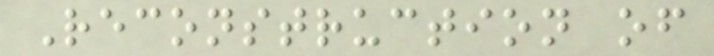Reconstruction of
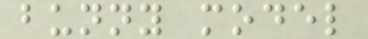bunny model
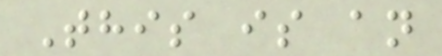This is an
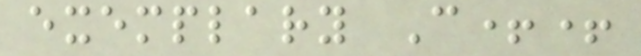exemplary C++
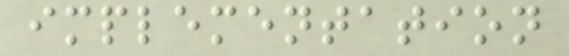implementation
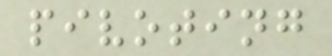pivoting
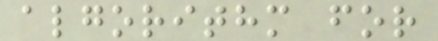algorithm for
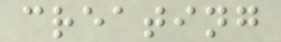creating
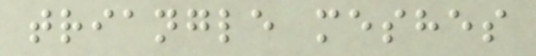triangle meshes
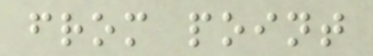from point
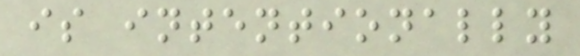is intentionally
